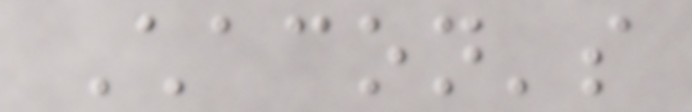Chacon's
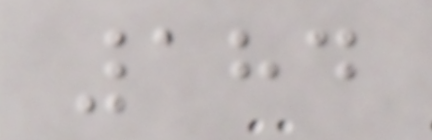184
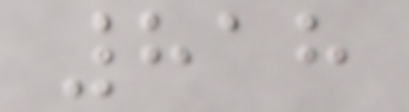818
